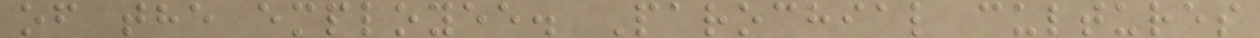of the employee. Parochial cultures
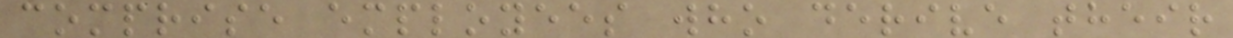comprise employees who derive their
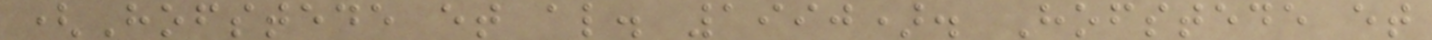(Hofstede et al. 1990). Hofstede et
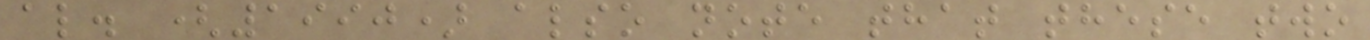al. (1990) also note that these two
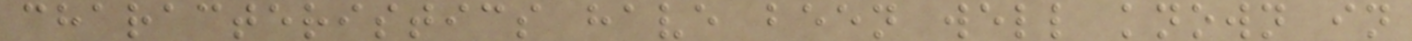characteristics have been well known in
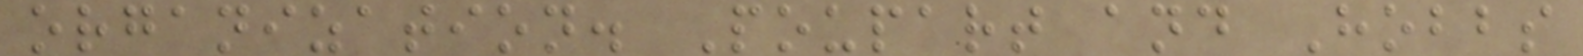organization. Poupart and Hobbs
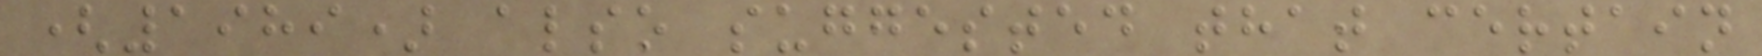(1989) also suggested that certain
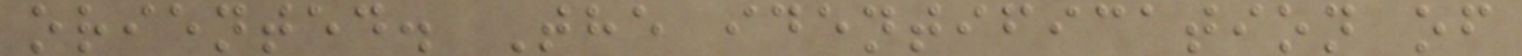oriented. The identification of
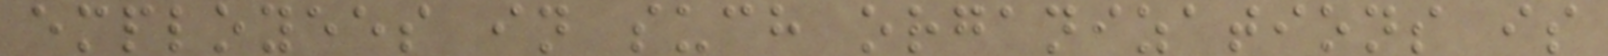employees in such organizations is
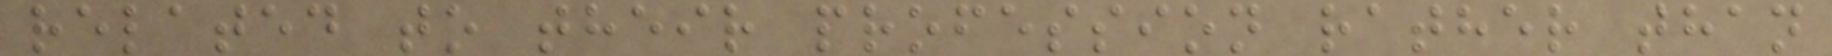related to their profession rather than
